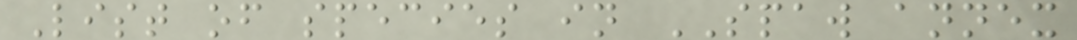List of species in SPAW annex
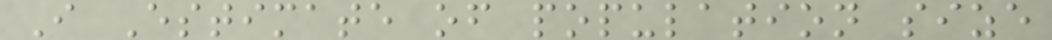I Estimate of population size
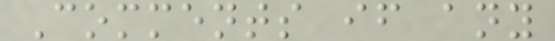Comments if any
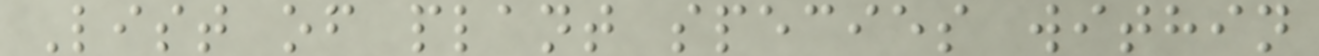List of plant species within
